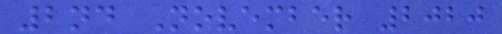2nd November 2020
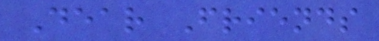Dear Friends
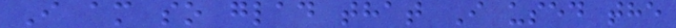I am so glad that I used the
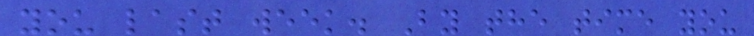you last week. By the time you
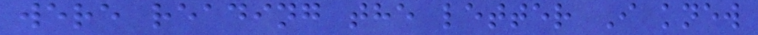were reading the letter I knew
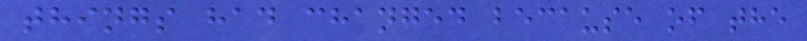things had changed because of the
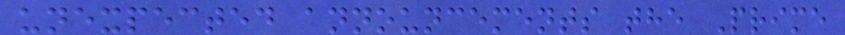unexpected announcements the Prime
